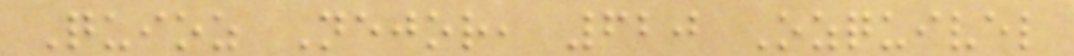Quioz Nejor, 620 Ozquivel
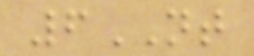6NT
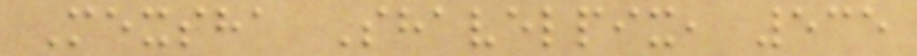Mexsha Shavelpix, 535
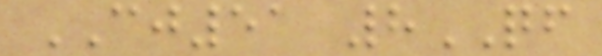CJ51 8QF
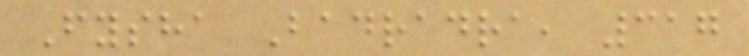Fysha Badradra, 317
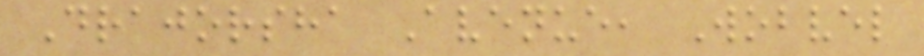Drajorsha Avenue, Wobvel
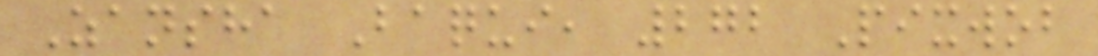Zansha Baqui, 272 Pixwob
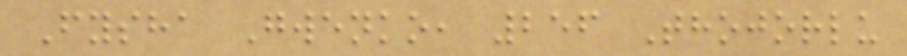Fysha Gwenko, 256 Thojorlu
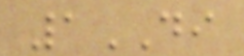1DI
